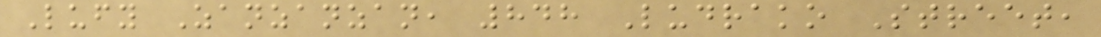Lufy Zanzanzan, 848 Ludrako Street,
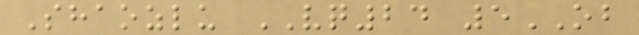Shaozlu VQ24 5OB
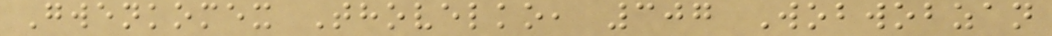Gwenkomex Thovelko, 307 Wobwobzan
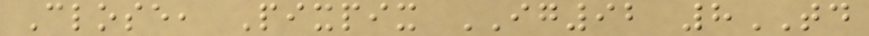Close, Pixpix IG92 8TD
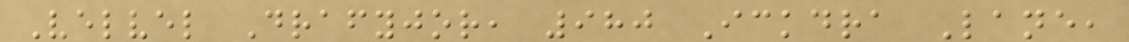Velvel Drafyjor, 980 Ickdra Lane,
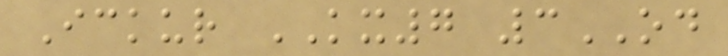Ickur KX7 3OD
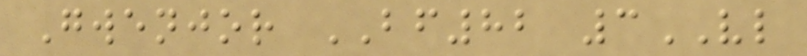Gwenjor BF82 3VL
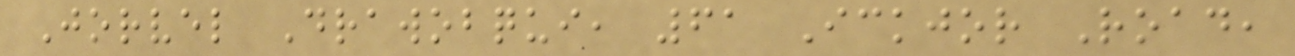Jorvel Drawobqui, 61 Ickjor Road,
